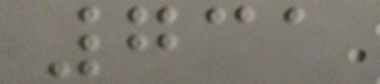731
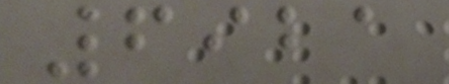6921
